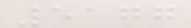5177
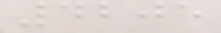4205
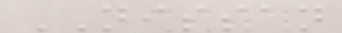NISSAN
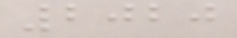2020
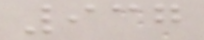937
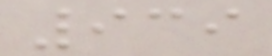939
